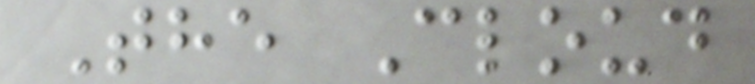The Cloud
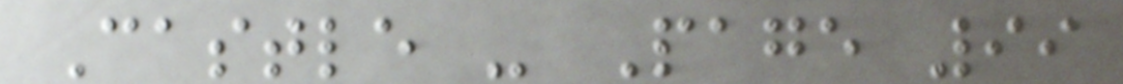Castle - Page 99
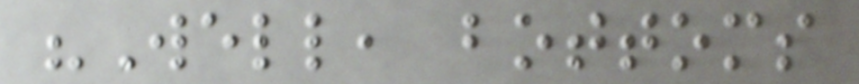"Well, bottoms
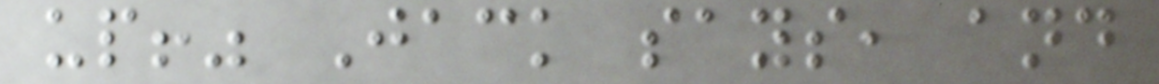up!" Jack says, and
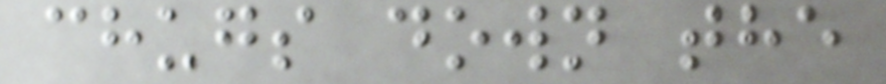chugs down the
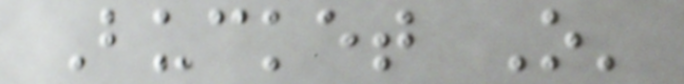Bucket O'
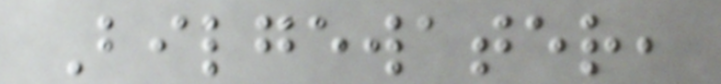Bilgewater,
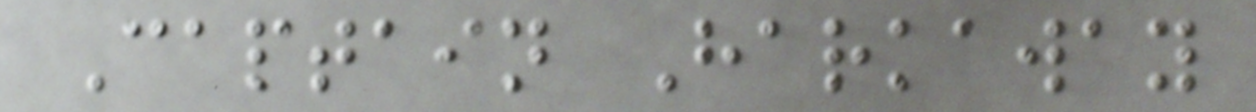Captain Harkaway
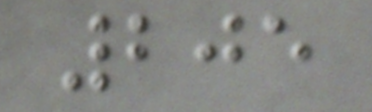205
